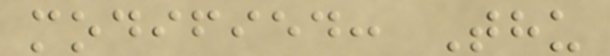modified: Thu
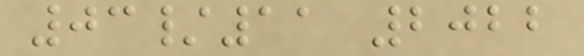03/11 2022
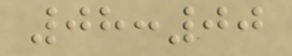08:00
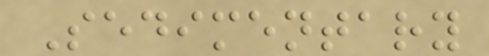Sedimentary
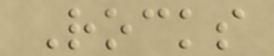Rocks
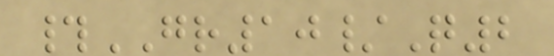#GR10/Q2
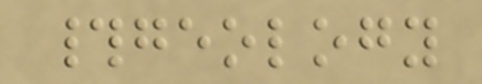#geology
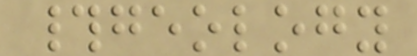#geology
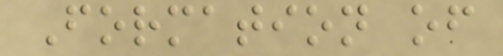Formation of
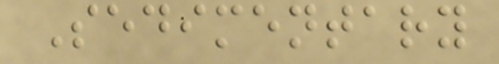Sedimentary
